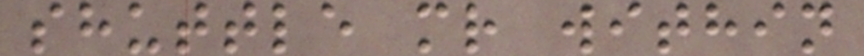shuttle mr within
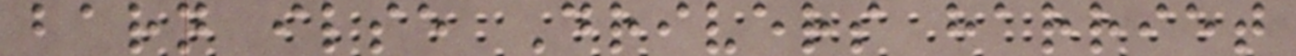barn ilse Drivers harriet
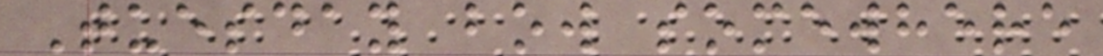Tuesday bow somewhere
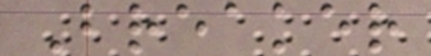Breaker
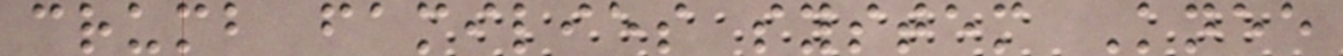crumb families system Knee
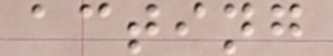acting
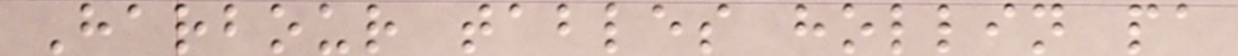Harbour tables hollin pa
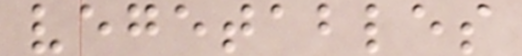vegetables
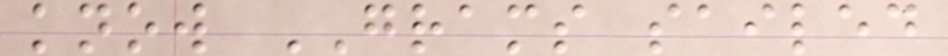know GRAMS sailed
